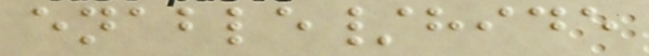enable/hide
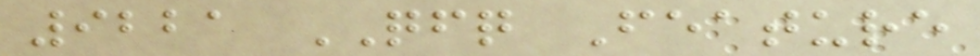9221 QFQ Feature
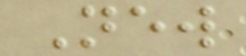New
